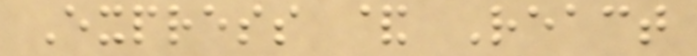Express & React
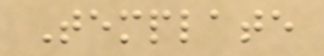Template
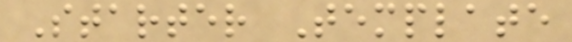Starter Template
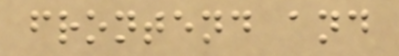frontend and
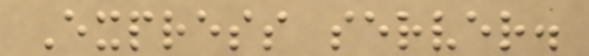Express server.
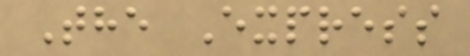The Express
